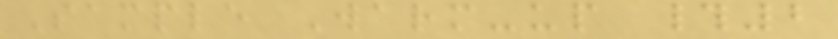Sample Warm-up #2
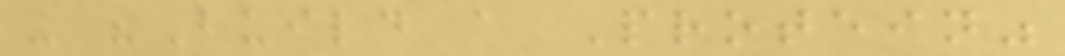- "Build a Protein"
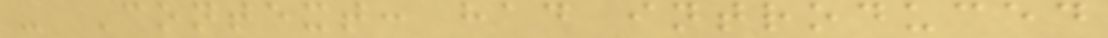- Context: had introduced
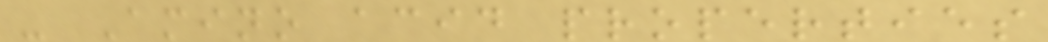- Amino acid properties
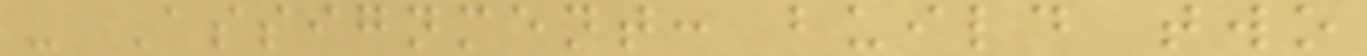- Assignment: build two
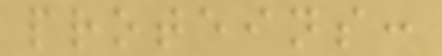proteins:
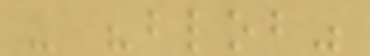- "blob"
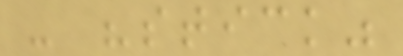- "stick"
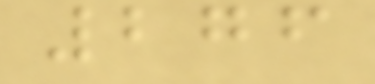276
